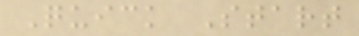Quick Start
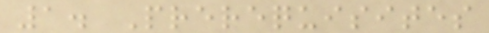1. Prerequisites
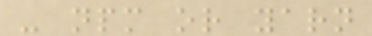- npm or yarn
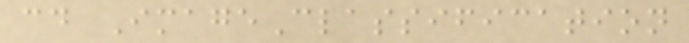cd ImageClassification
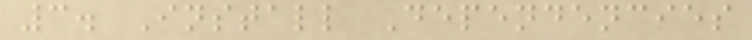3. Install Dependencies
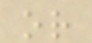or
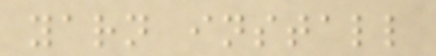yarn install
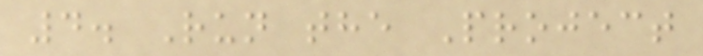4. Run the Project
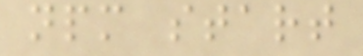npm start
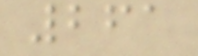261
